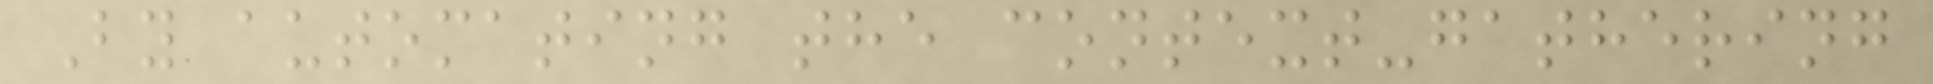By automating the context-gathering
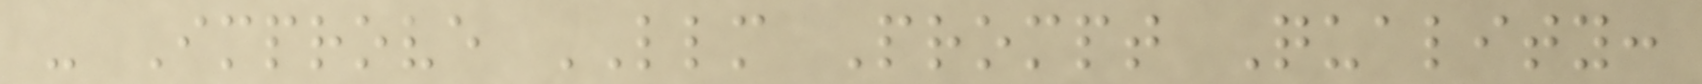- Improve LLM Prompt Quality:
